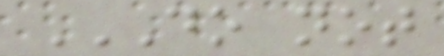DO NOT
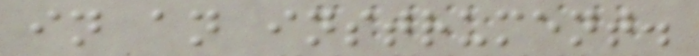in an instrument.
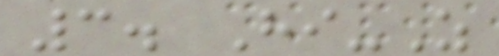3. Hi-Z
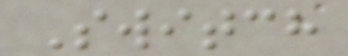Switch
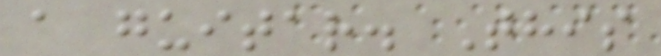a guitar. This
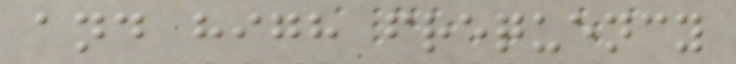and high frequency
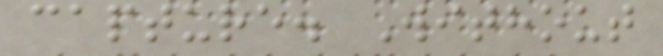capture. Without
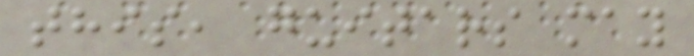this, guitars may
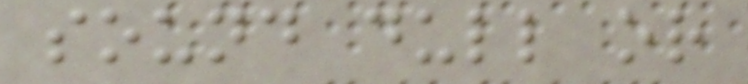sound dull or
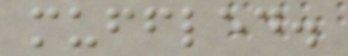muffled.
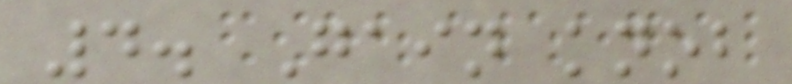4. Gain knob
